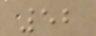52
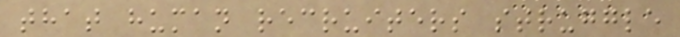that human recruiters struggle
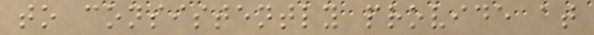to consistently provide at
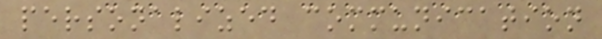personalized communication
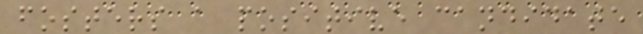fosters a positive candidate
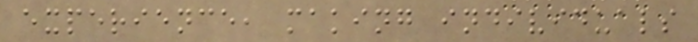experience, making individuals
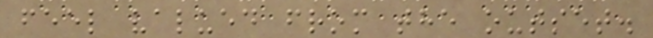feel valued from the outset.
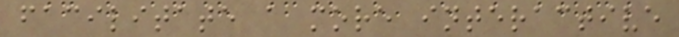facilitate a more interactive
